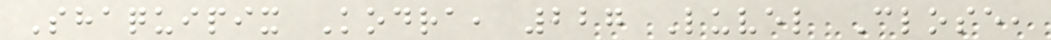Shaquipix Kodra, 227 Luvel Close,
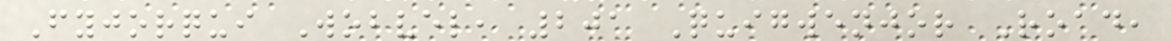Fyjorqui Wobvel, 201 Quigwenjor Road,
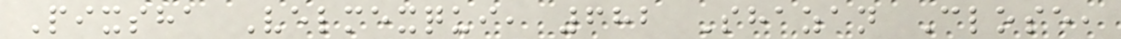Pixsha Velmexqui, 682 Shazan Close,
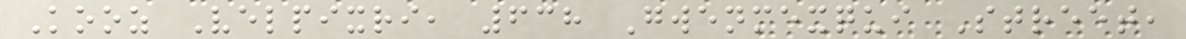Kooz Velpixri, 638 Gwenmexqui Street,
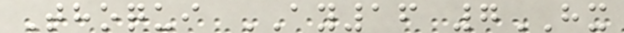Thoqui AY16 7HX
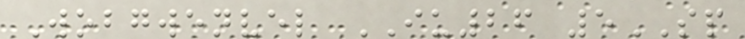Wobgwenvel IU26 5SP
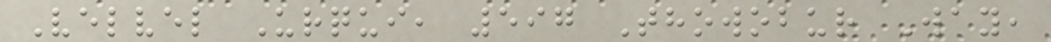Velvel Urqui, 597 Thowobur Way,
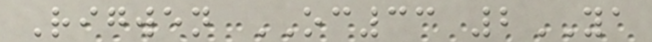Rigwen OC33 2YA
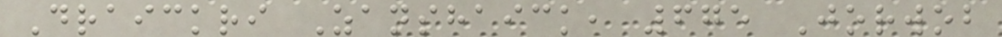Draickri Zanshaick, 675 Jorwob
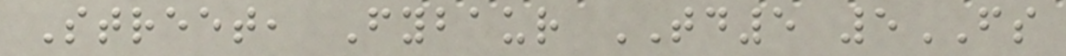Street, Fybaur TD5 5FS
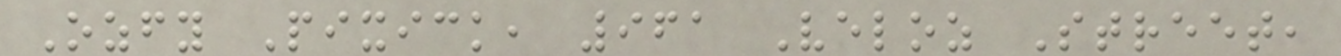Ozfy Pixick, 961 Veloz Street,
